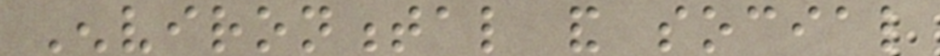Environmental and social
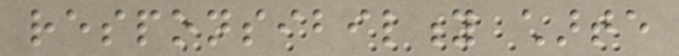responsibility charte
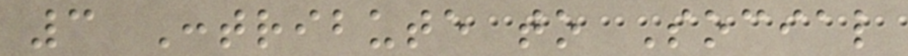3 Contribute to Social
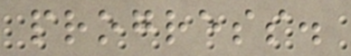progress.
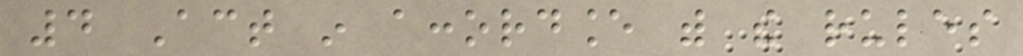4 Act in accordance with the rules
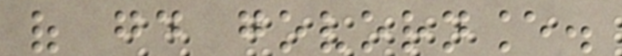of good govornance.
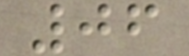06
